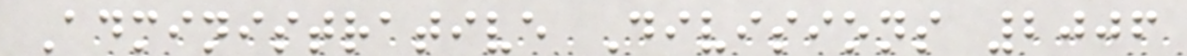Administrative Divisions 2006
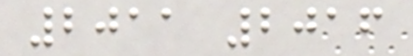2011 2016
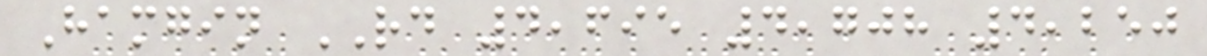Hamgin RD 4,695 4,708 4,250
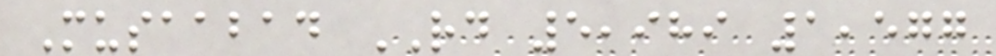Musaabad RD 5,989 1,577
